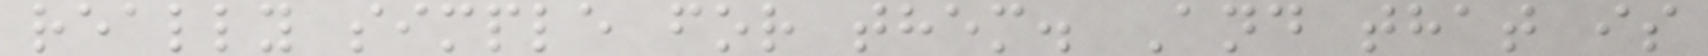really simple for them. And that is
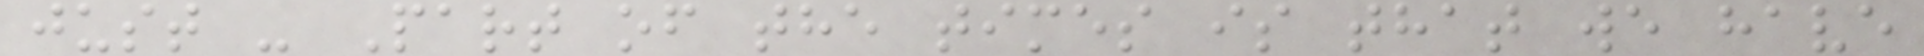just - Part of the times is that we have
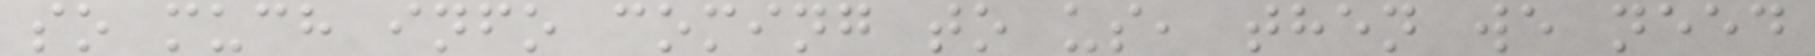so much info coming to us, then we need
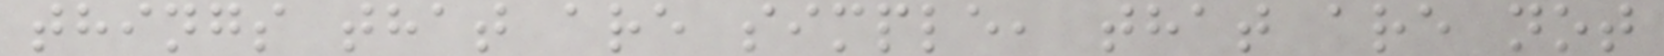things that are simple, that are not
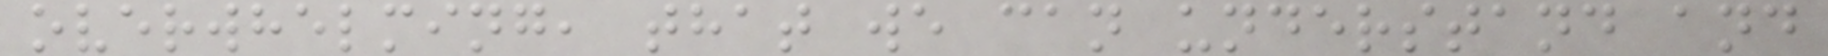overwhelming, that we can understand and
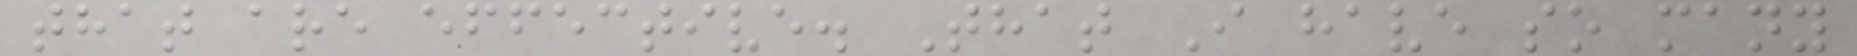that are effective. That I have so many
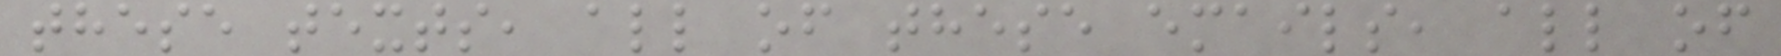these texts, all of these emails, all of
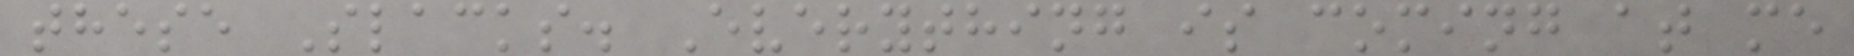these Slacks. Everything is coming at me
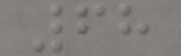68
